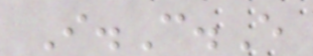I.C.E
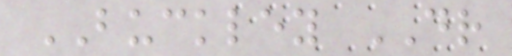BUCKLEY DR
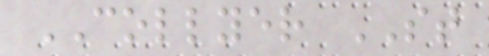COLLYER ST
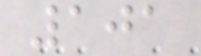101
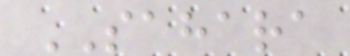SAHARA
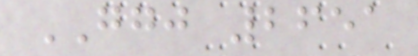GGJ 2651
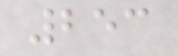253
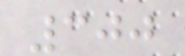300
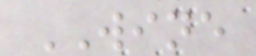WINE
